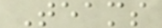Teams
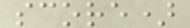score)
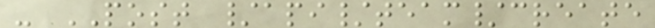- POST /api/team/create
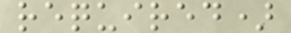required)
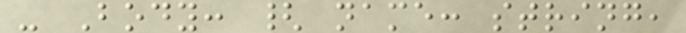- Body: { name: string,
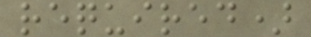required)
